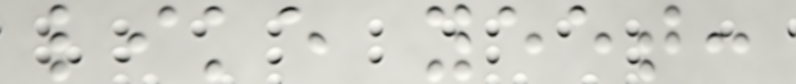like yeet:
